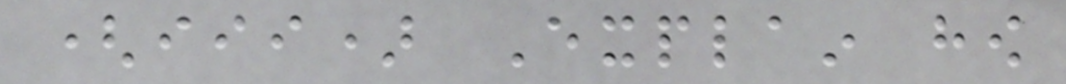(iii) Explain how
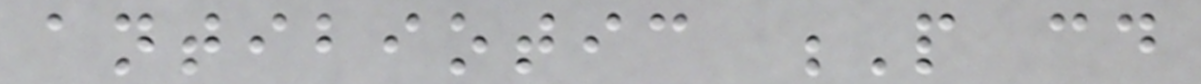antibiotic P could
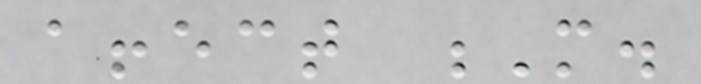affect M.
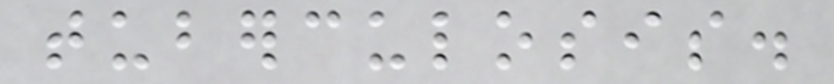tuberculosis.
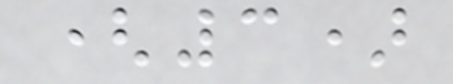(3)
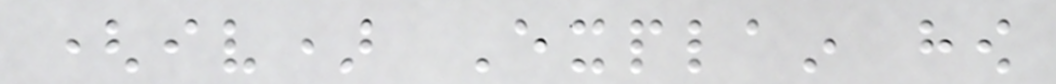(iv) Explain how
